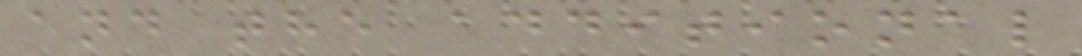and the additional
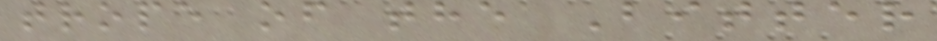trope of the Bitter
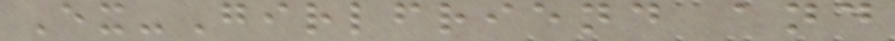Ex-Girlfriend and
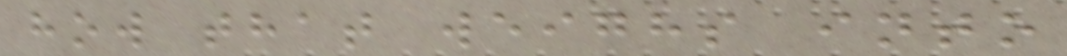how that weighs into
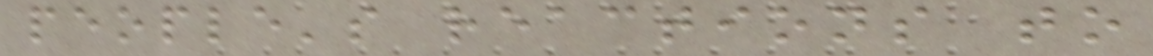people's reactions to
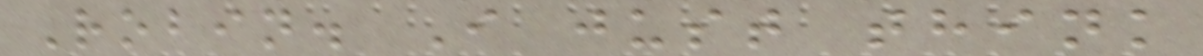Robin. I just think
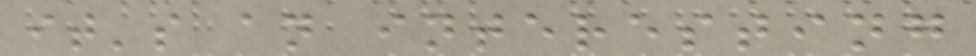it's an interesting
